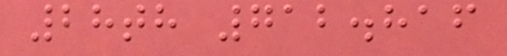28th 712.816
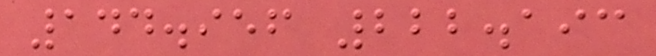144.956 222.193
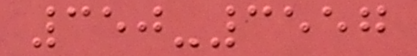350-3557
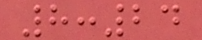8:24
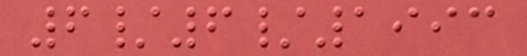6/6/1993
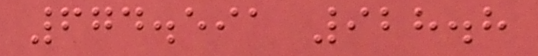674.591 928.8
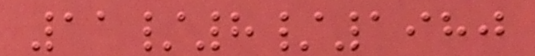11/8/1980
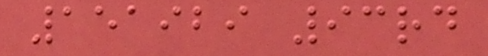151929 93rd
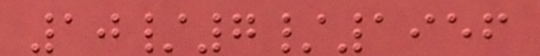10/7/1956
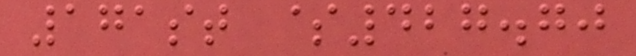171st $427.70
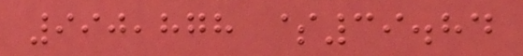990,878 $39.84
